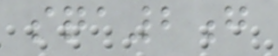sqa2g
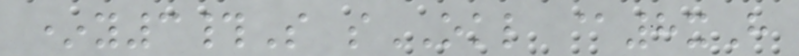*y3#S sOKL @8xH
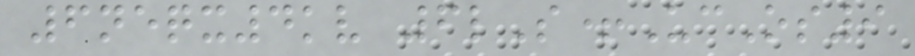6neqx4kv 6lS+UcOs9
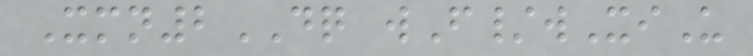Xmn2DQ wF/wXiU
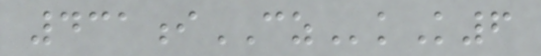431iCZkK6
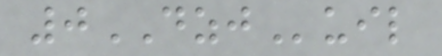0DZJuil
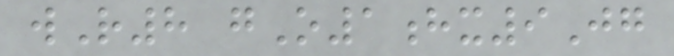wR8 gO1hx9Jg
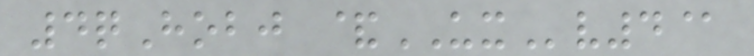4qHobj &UXv4@
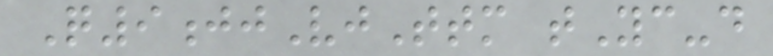Q9jjVjTtm tYc-d
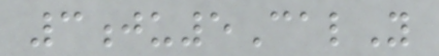3ju5CalY
